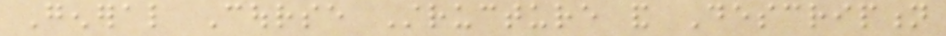General Course Structure and Description
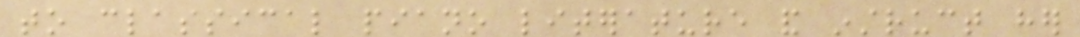to classical piano literature and instruct her
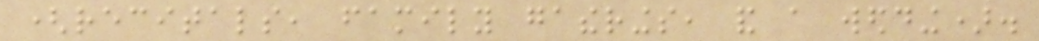(recitals, family gatherings, and a wedding).
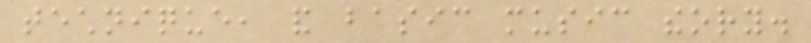technique, and basic music theory.
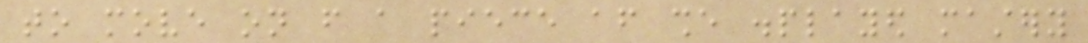to move on from a piece after she displayed mastery
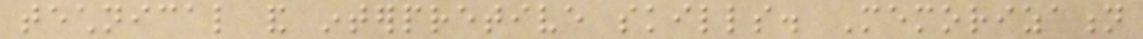technical and interpretive skills. Memorization
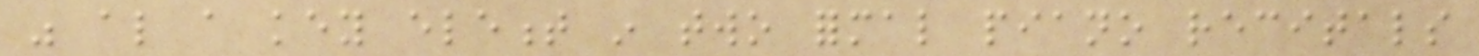was also a key element in two formal piano recitals
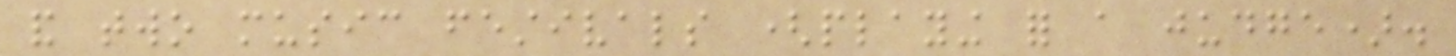and two music festivals (playing for a judge).
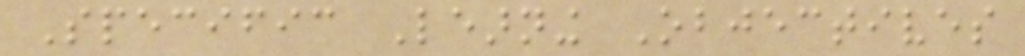Specific Learning Objectives
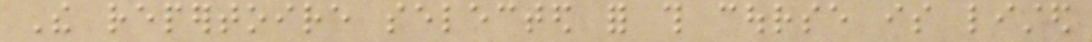The repertoire selected for this course is listed
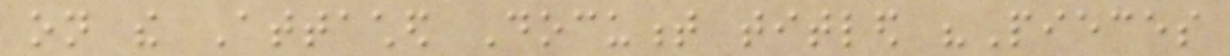on the Attached Document titled "Pieces
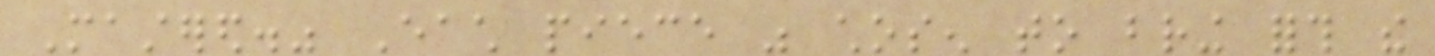Mastered." Each piece was chosen to bring forth the
